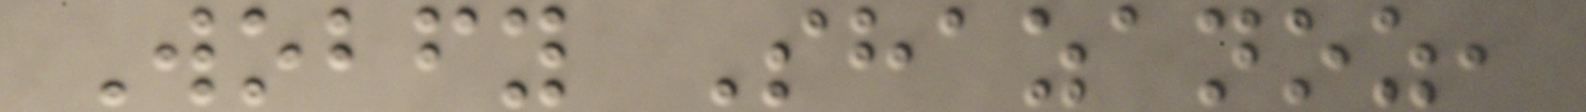Wobfy Shazanoz,
